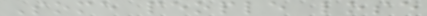Some people lose
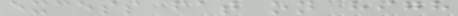excess fat on high
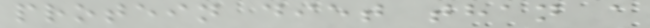protein diet than a
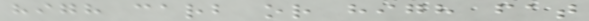high carb or high fat
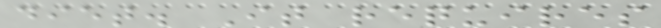diet. It requires
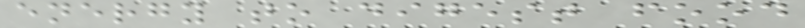energy to digest food
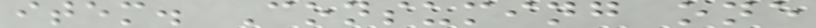item. Consuming one
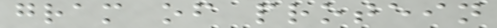gram of protein
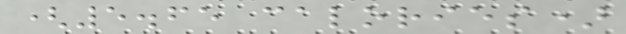(5.65 calories)
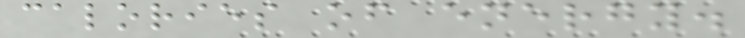calories of energy.
